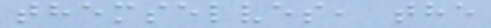themselves, the
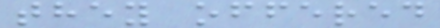they offered
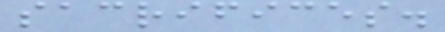sacrifices.
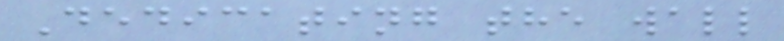Dedicating the wall
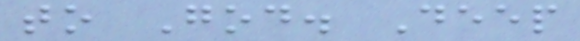to God. Deep
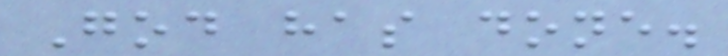God has done.
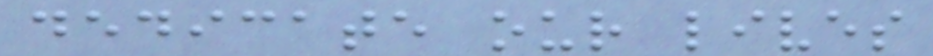dedicate our lives
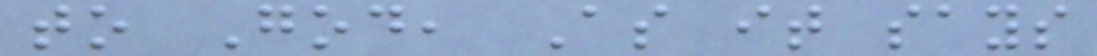to God, As it says
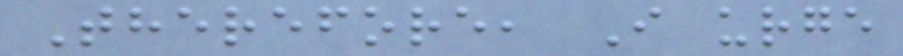Therefore, I urge
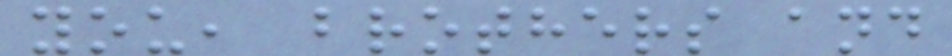you, brothers and
